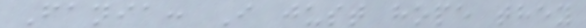Fania: I just hope they
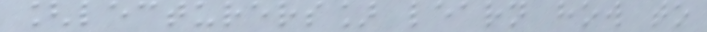[lecturers] learn how to
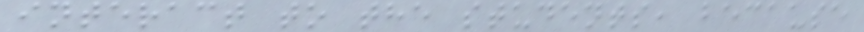interact to the students, because
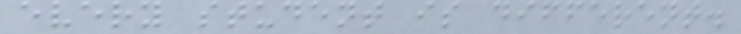every student is different.
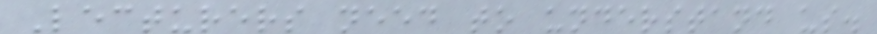Lecturers need to understand us.
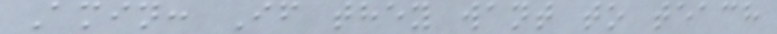Amin: If they want to teach
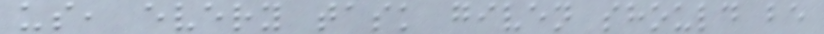us, every task given should be
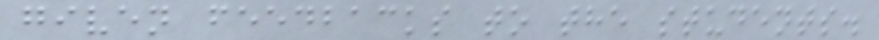given feedbacks to the students.
